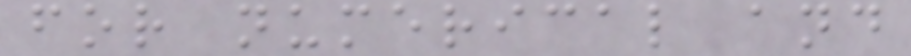for numerical and
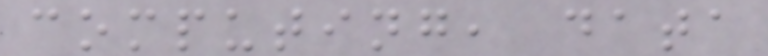computing, data
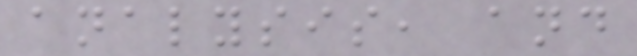analysis, and
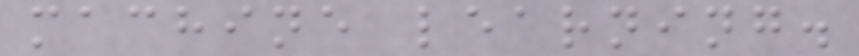machine learning.
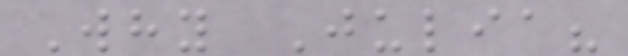Why Julia?
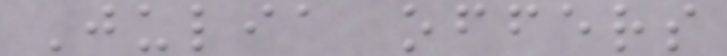Julia offers
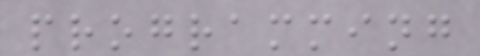programming
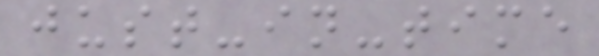just-in-time
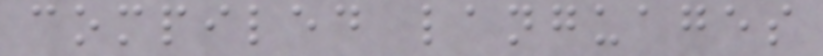compiled languages
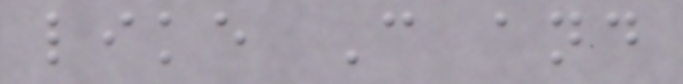like C and
